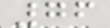76
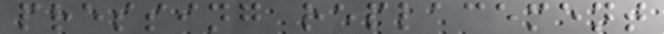pressing replacement
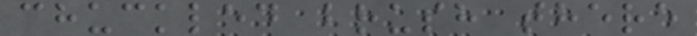chuckled brush there
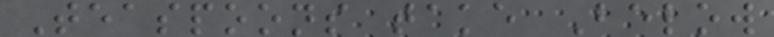Teaspoons take Below
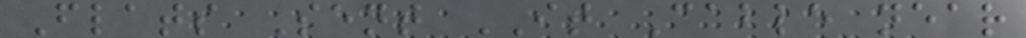Flats Sent IT Cable near
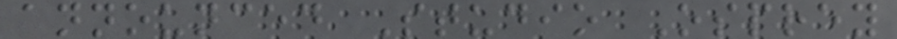announced Studio Osprey
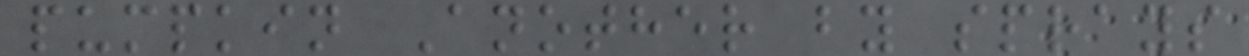pumpkin Another by sprays
